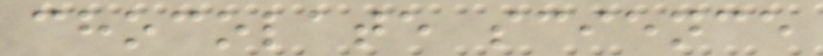chocolate science
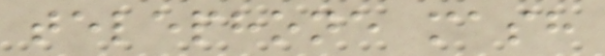telephone mash
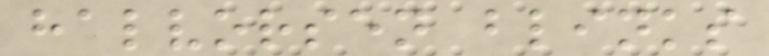halvorsen blinks
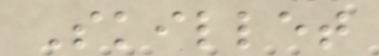Skillet
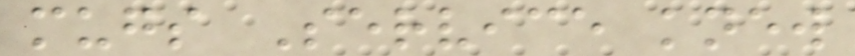mugs Service knew
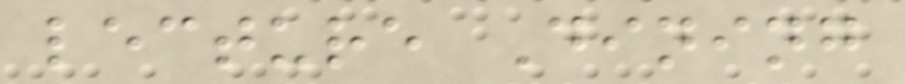lecture Dining
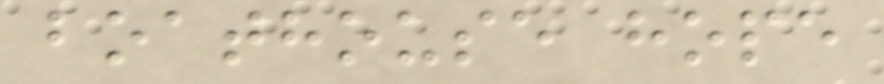boathouse hope
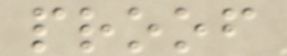proof
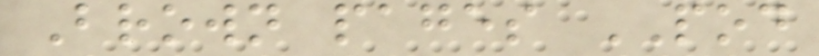Brown pages POD
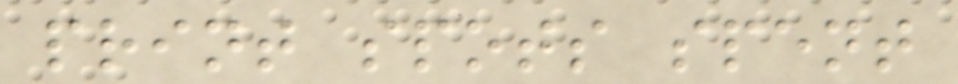print spots spent
